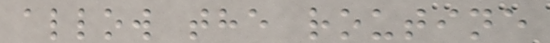allow the routine
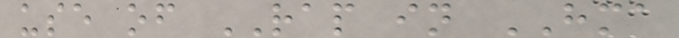use of RAP in HMA
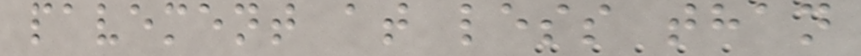pavement at less than
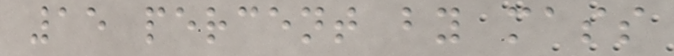15 percent by mass
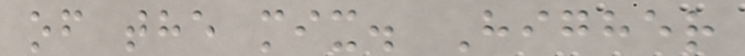of the mix. Higher
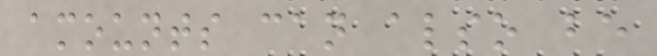amounts can also be
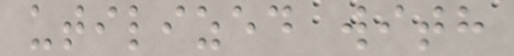utilized with
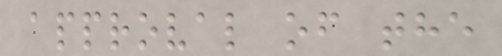approval of the
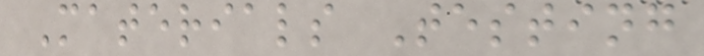Materials Testing
